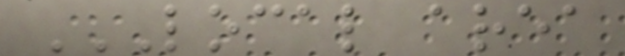LOCAL AREA
